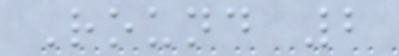Round 2
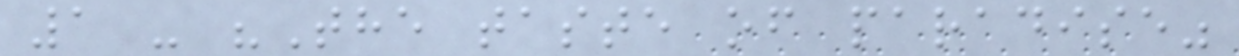1 - "The taste of paradise"
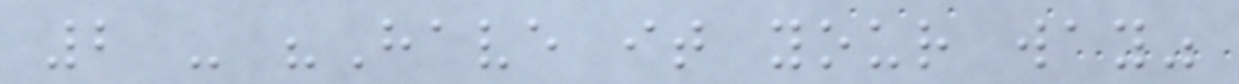2 - "Have it your way"
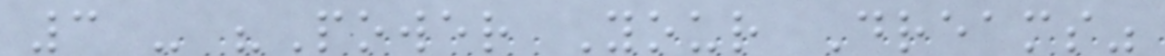3 - "Power Your Dreams"
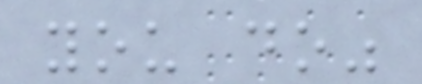you do"
